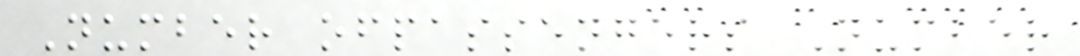Number ofpassengers Number
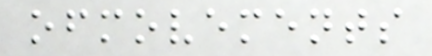ofmovements
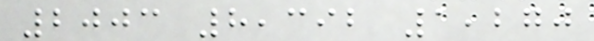2003 8,392 1,270
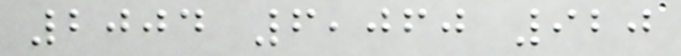2004 6,060 920
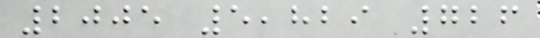2005 5,829 726
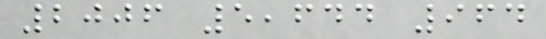2006 5,644 964
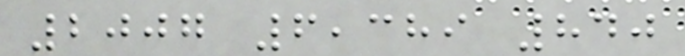2007 6,389 840
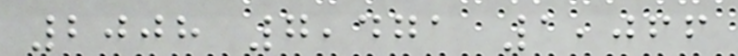2008 7,471 1,066
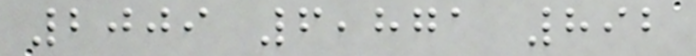2009 6,871 892
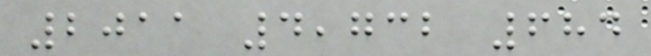2011 4,732 684
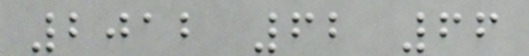2012 62 66
